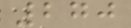270
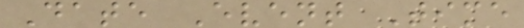Date Event Time
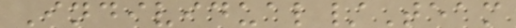Individual/Team
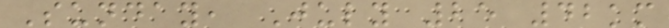Sunday, July 25 42km
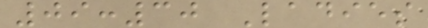09:30 Ladies
